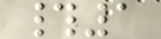#1
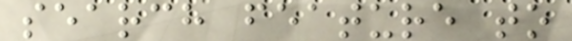search feature to
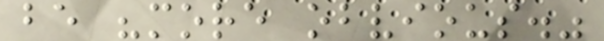be "more obvious."
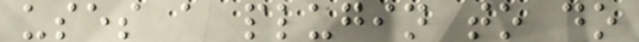uses a plugin to do
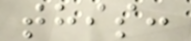this:
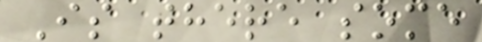Is there some
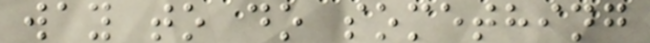way to do something
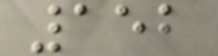152
